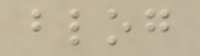blog
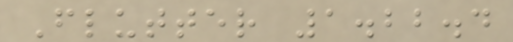Flutter 1.22.4
